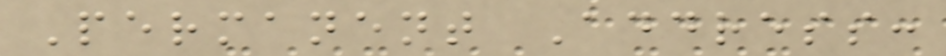Permanent Address:
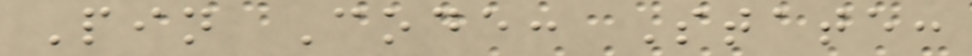Pin Code: State:
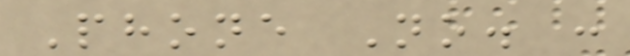Phone No. :
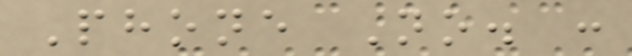Phone No. :
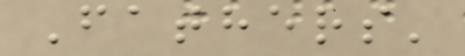Fathers'
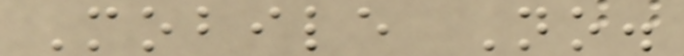Mobile No.
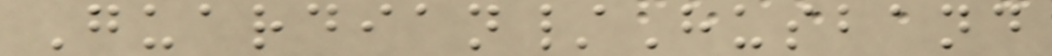Guardian/Husband
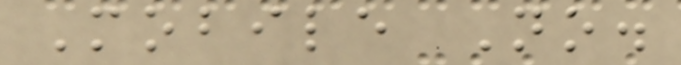Mobile No.
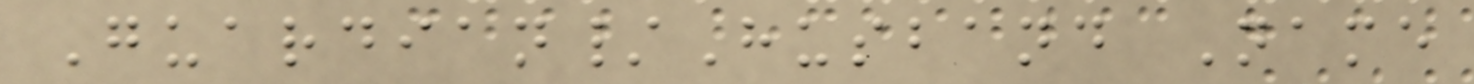Guardian/Husband Name
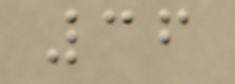36
